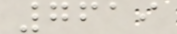7619
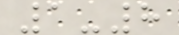1-8
